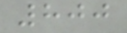800
